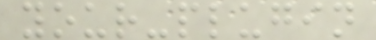your-plugin
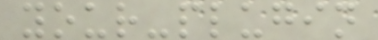your-plugin
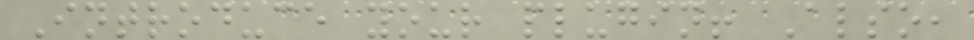Introduce your plugin! Also,
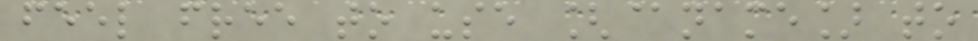feel free to use [@name] to
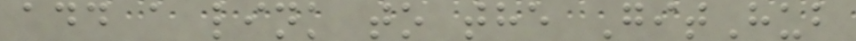add a link to the GitHub
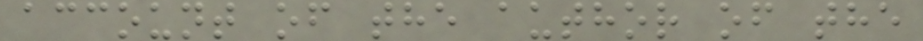account of the author of the
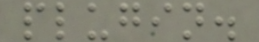plugin.
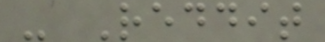- Reddit
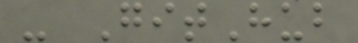- GitHub
